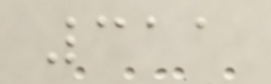311
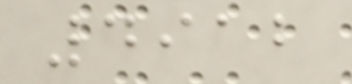4912
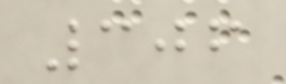306
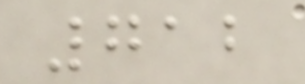712
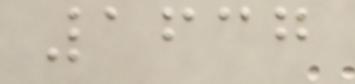1637
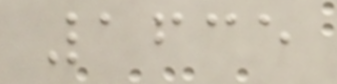1635
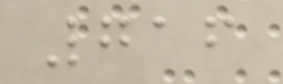716
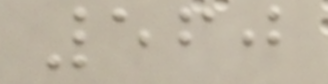560
